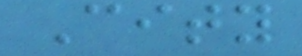City
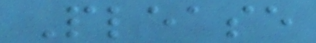Please
